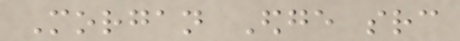Morgan Edge src
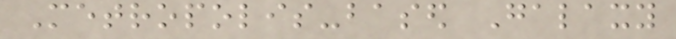Metropolis-based Galaxy
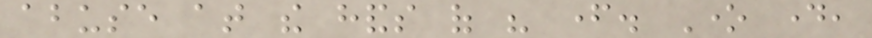abuse at the hands of his father. One day,
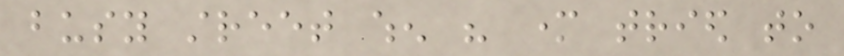busy street when his mother tried to
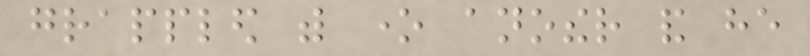grappled with one another and he
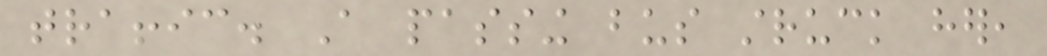traffic. A passing bus struck her,
